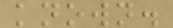known.
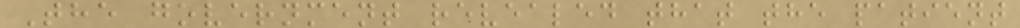The government revealed that the patient
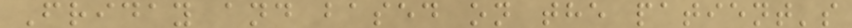Friday and based on the patient's
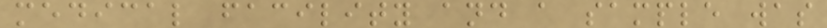medical facility and a sample was
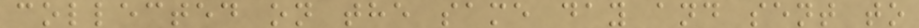collected on the same day and sent to
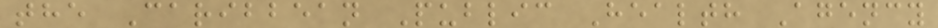the Caribbean Public Health Agency
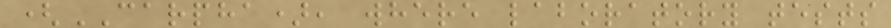(CARPHA), where laboratory tests
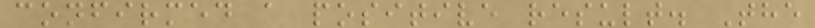confirmed a positive result. The
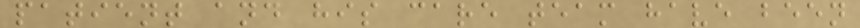patient and his care team have been
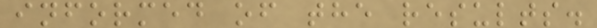informed of the results.
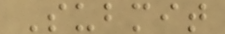Submit
